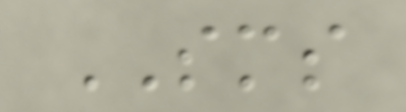SMS
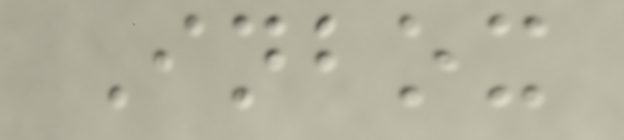Inbox
